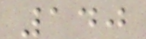140
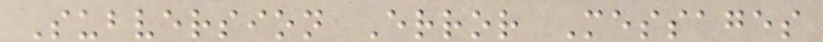Subversion Error Messages
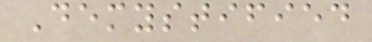Demystified
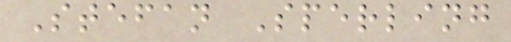Stefan Sperling
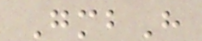GmbH
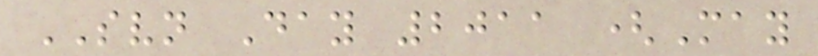SVN Day 2011 (May
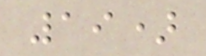19)
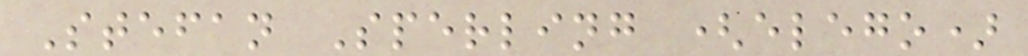Stefan Sperling (elego)
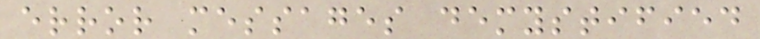error messages demystified
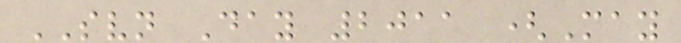SVN Day 2011 (May
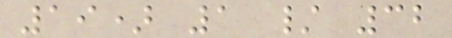19) 1 / 32
